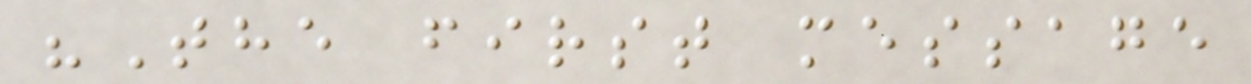"The first message
